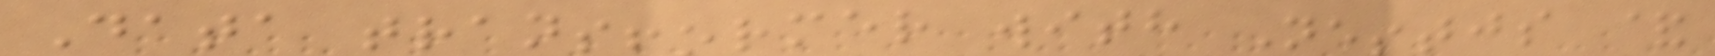Data transformer with Nestjs &
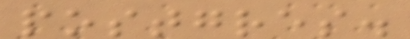postgres.
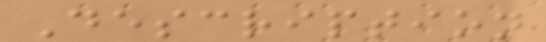Description
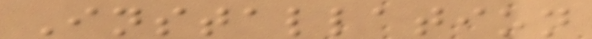Installation
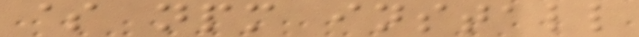$ npm install
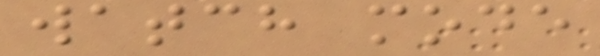watch mode
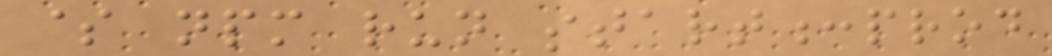$ npm run start:prod
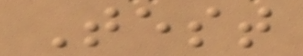Test
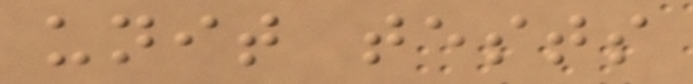unit tests
